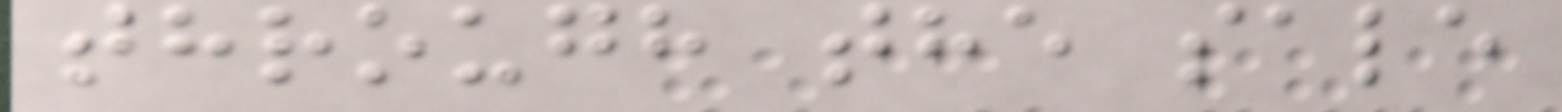through the sale
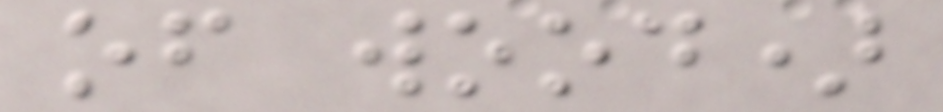of wood)
